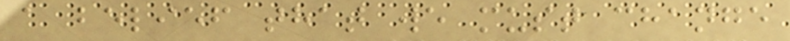a belief that we must change
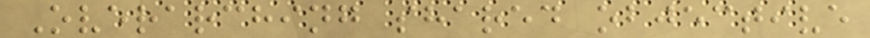Overarching shared objective
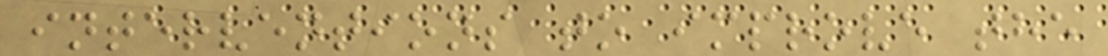interventions to improve the
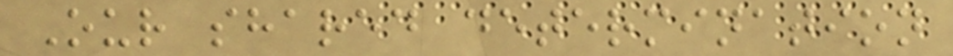Our shared determination
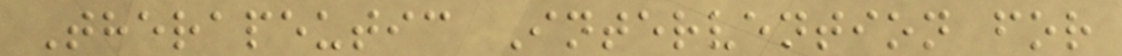Therapeutic Intervention for
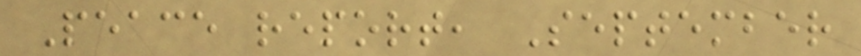Peace report, September
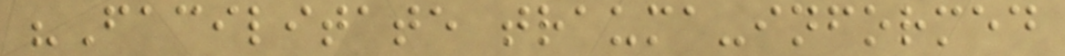"Facilitate trauma-informed
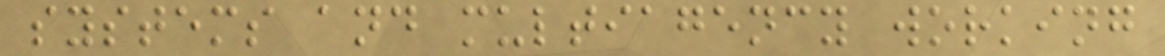systems and multiagency working
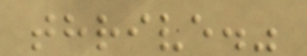thrive."
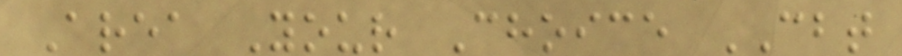Area Your Choice CBT
